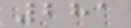281
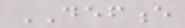DEFENCE
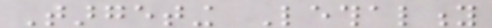Targeting Lethality
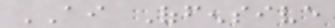AI Offensive
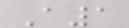A1
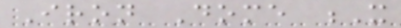Iron Dome X
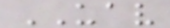UAV
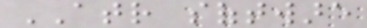ATR software
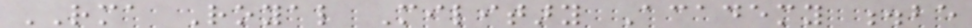RMA Royal Military Academy .be
